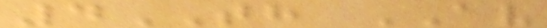4TH AV
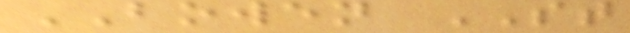BOWEN ST
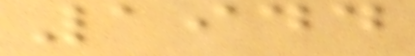1944
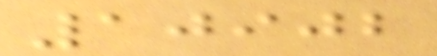10902
